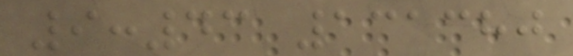9:43 131380
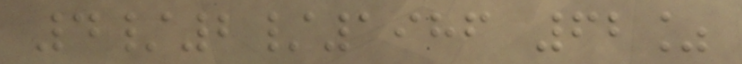4/2/1986 62%
